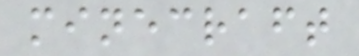minecraft
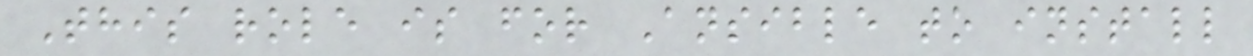This role is for Ansible to install
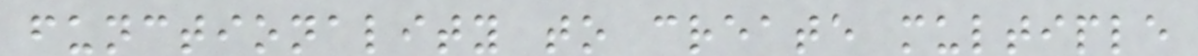functionality to create multiple
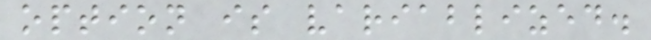option is variablized.
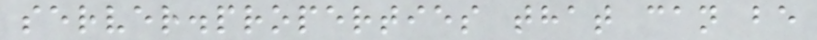server.properties that can be
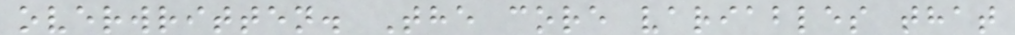overwritten. The core variables that
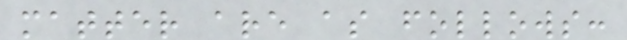matter are as follows:
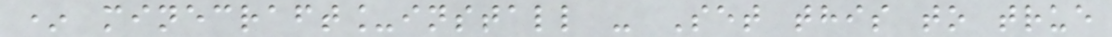* minecraft_install - Set this to true
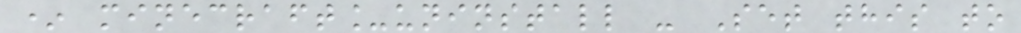* minecraft_uninstall - Set this to
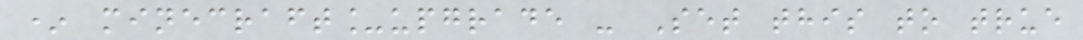* minecraft_upgrade - Set this to true
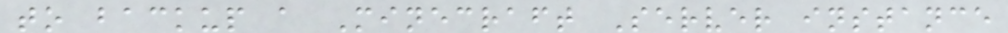to backup a Minecraft Server instance
